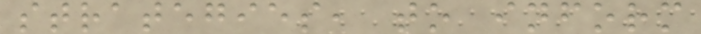strategies, to inform
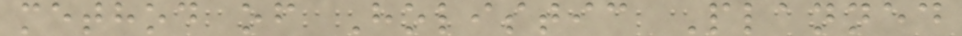method of Holistic Planned
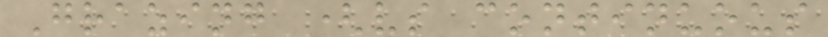Grazing (vs continuous
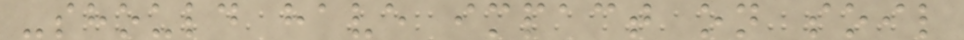-should have impact on soil
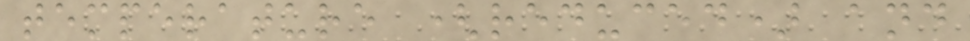temperature (reduced) and
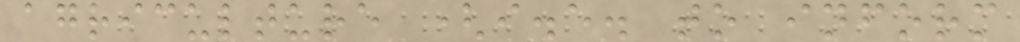agriculture (i.e. to inform
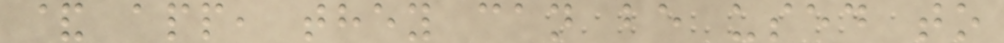& app, they can be used to
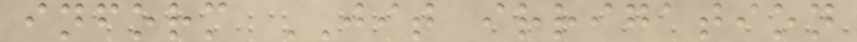inform JIT irrigation
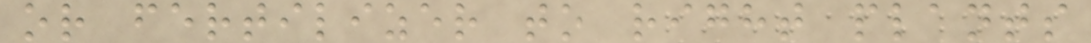or fertilizer to right plants
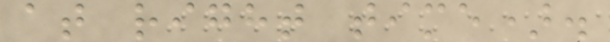at right time).
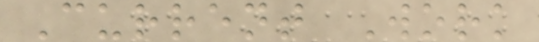Current Work
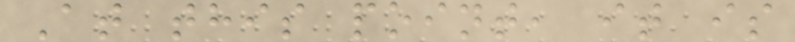At this point, it is
